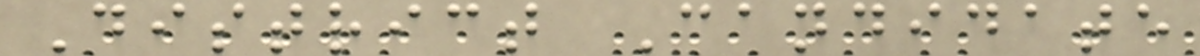District Candidate
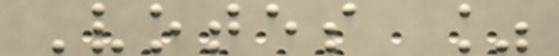Votes %
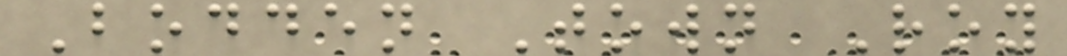Bodden Town Roy
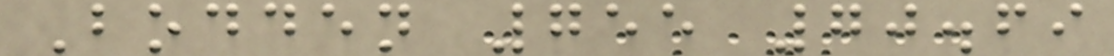Bodden 755 70.69
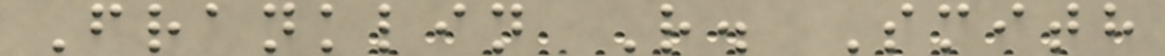Franklin R. Smith
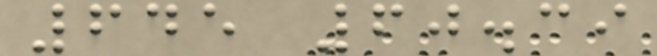645 60.39
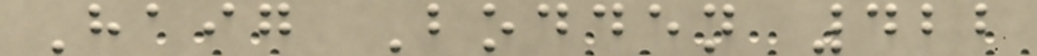Haig Bodden 422
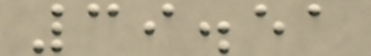39.51
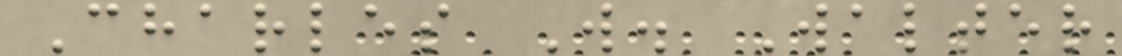Charles W. Walter
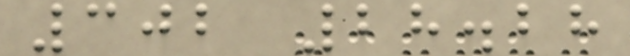302 28.28
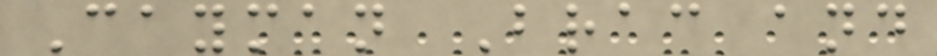Cayman Brac and
